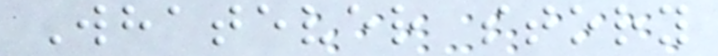Whatever story
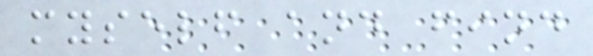myself and find
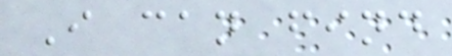I can find
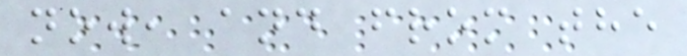now, and from the
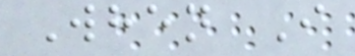When I
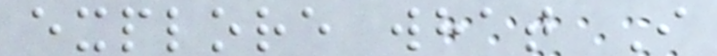explore what I
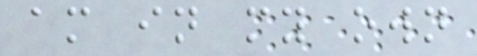am in my own
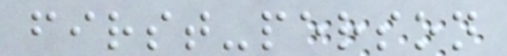first-person
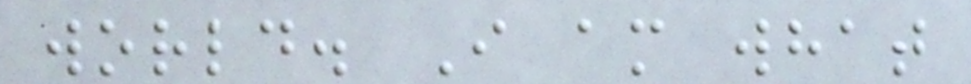world. I am what
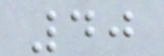40
